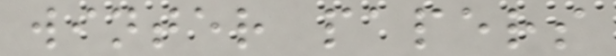winter papers
